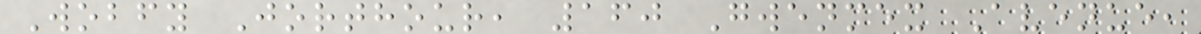Wobfy Jorthour, 160 Gwenmex Avenue,
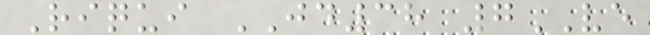Riqui JD38 7VE
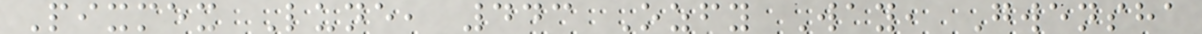Pixmex Lune, 443 Ozfy Way, Gwensha
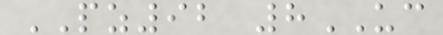PZ92 8UC
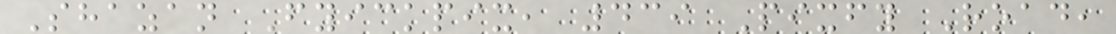Shazan Fyickpix, 439 Pixfy Road,
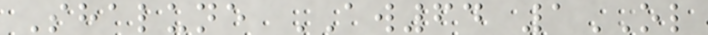Shalune AW64 1OL
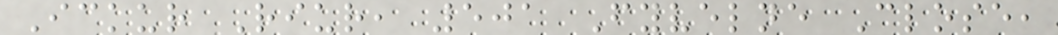Ickur Riur, 501 Fyvelne Close,
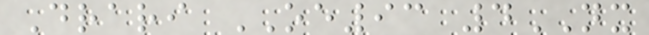Drari OE93 4NX
